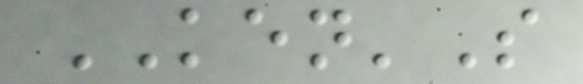KEN'S
